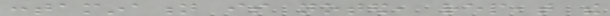contamination is noted, repeat the
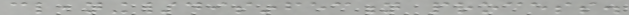cleaning/disinfection process.
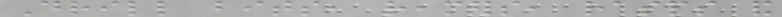Drill bits, reamers, rasps and
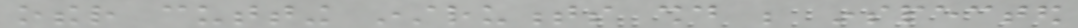other cutting instruments should be inspected
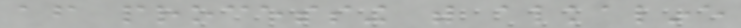after processing with alkaline
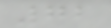72
